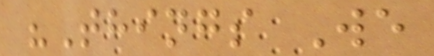"Things We
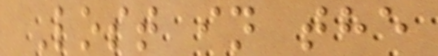Lost in the
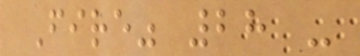Fire" 28 -
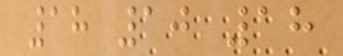18 10 18
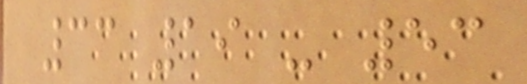33 19 - 53
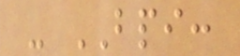- BPI:
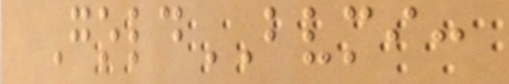GoldBVMI:
